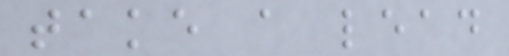take a lead
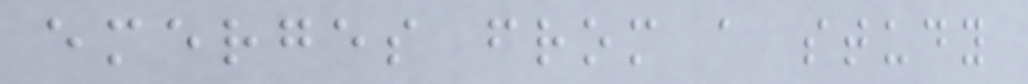emerges from a study
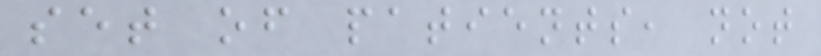set of patients, not
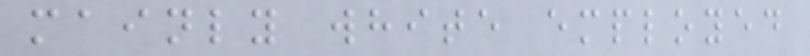mainly white employed
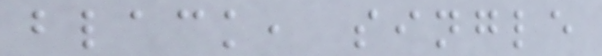black, single
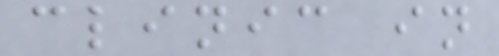clinic in
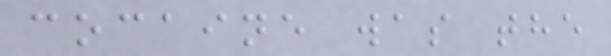cocaine was the
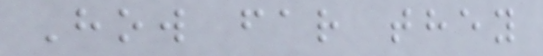How far they
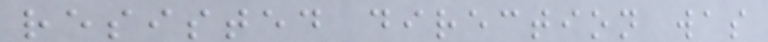resisted direction was
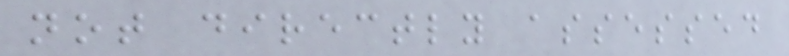not directly assessed
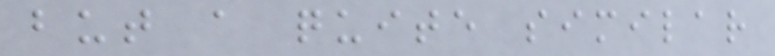but a quite similar
